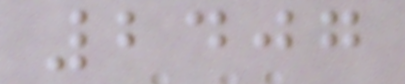2407
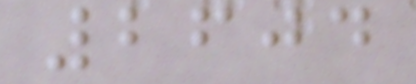2604
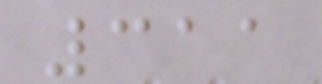311
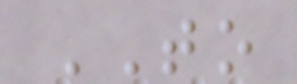TO
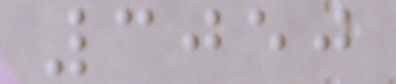3050
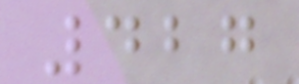427
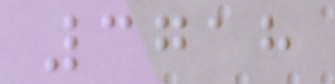3718
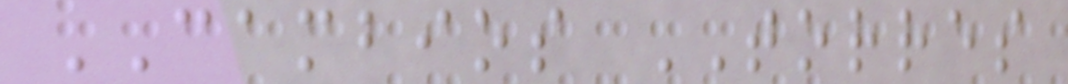CAMBIOS TORRES
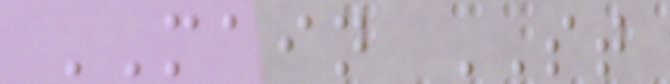MAIN ST
